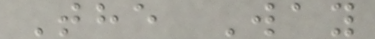The Way
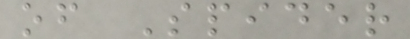of Spider
